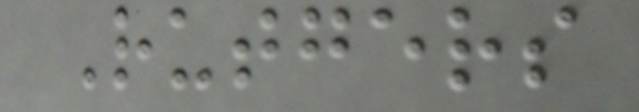Rutgers
